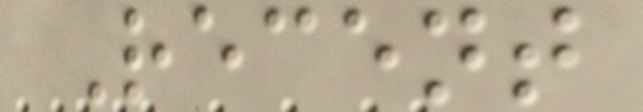Recent
